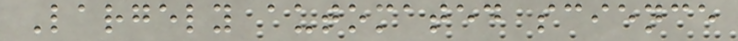Largely automated science
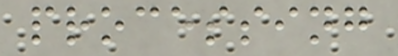processing
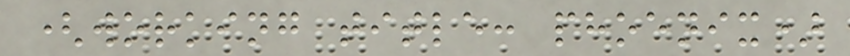(working title: phoenix)
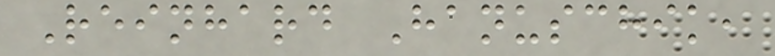Reinhard Hanuschik,
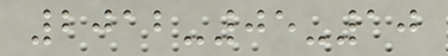2012-05-10
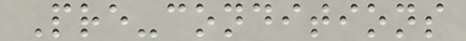Pre-conditions
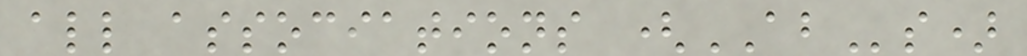all associations (ABs)
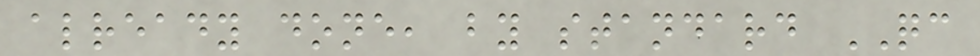already done, by standard QC
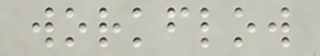workflow
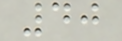40
